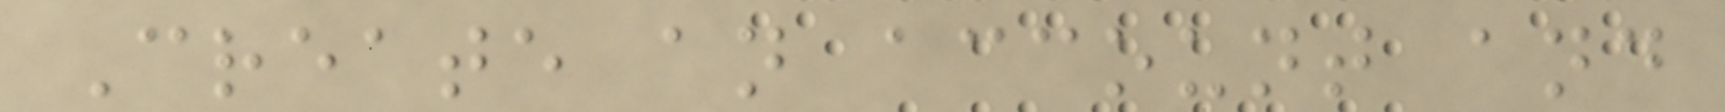Create an account and
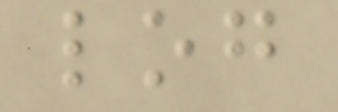log
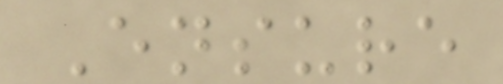Ensure
